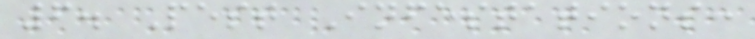6. Pest Infestations:
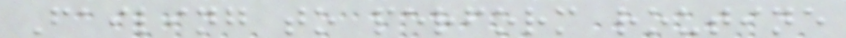Failing to perform routine
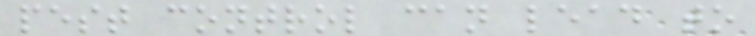pest control can lead to
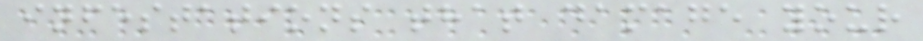infestations that damage your
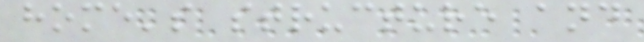home's structure and
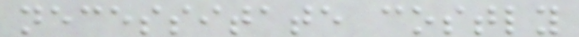necessitate costly
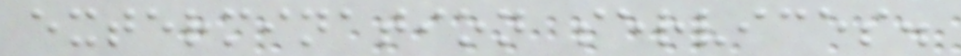extermination services.
